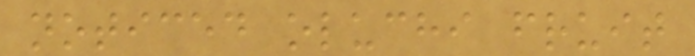noticed oluchi fruit
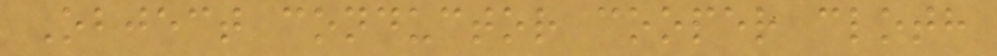Object conductor cooper cloth
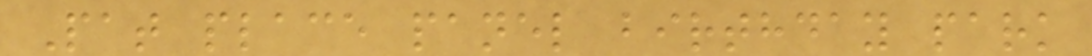Pat place panel birthday park
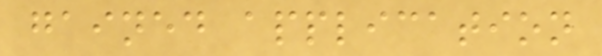gained application
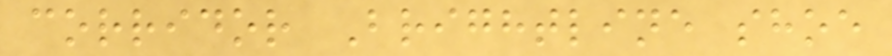corridor Brightline shoe
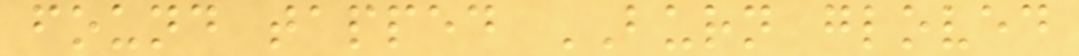found tapped BURN gloved
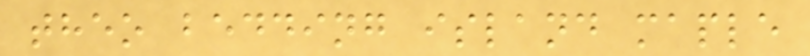theo bedding island maple
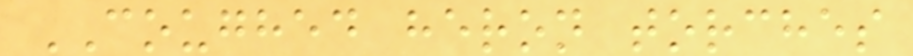COUGHED heron torches
